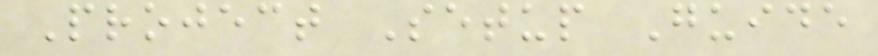Project Setup Guide
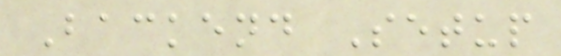Backend Setup
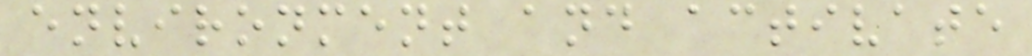environment and activate
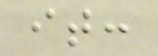it:
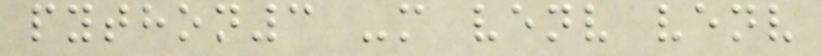python3 -m venv venv
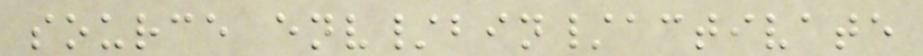source env/bin/activate
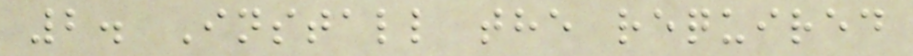2. Install the required
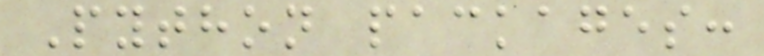Python packages:
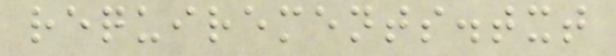requirements.txt
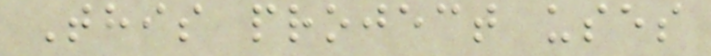This project uses
